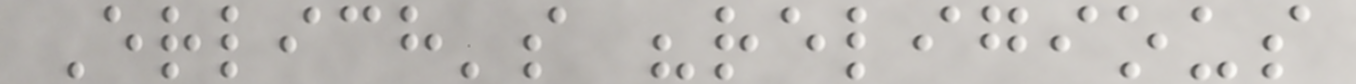Erlich's "religious
